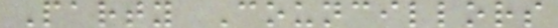Party Councillors
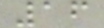16
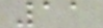11
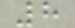8
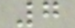7
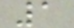1
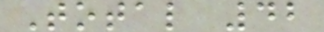Total 42
